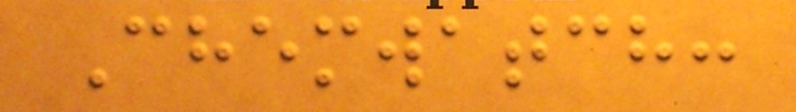Chemwatch:
